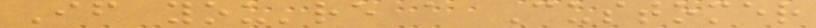If you're a Customer
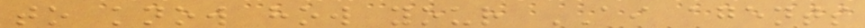to know how your AI agents
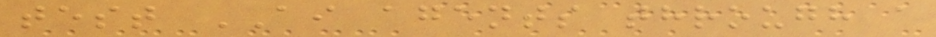test AI agents through a
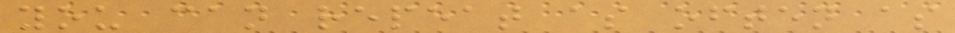you can repeat as often as
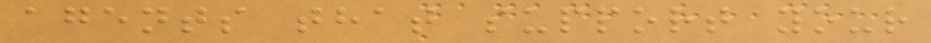agents that support your
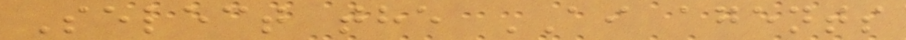Select the AI agents
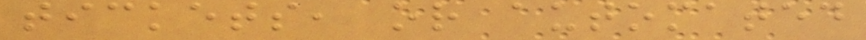tickets, or automated
